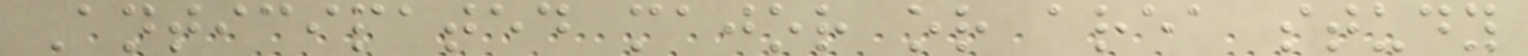Anticipated major or area study
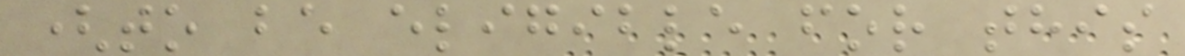(to be eligible for this
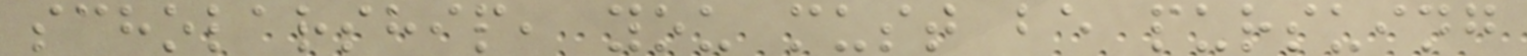scholarship, you must be pursuing
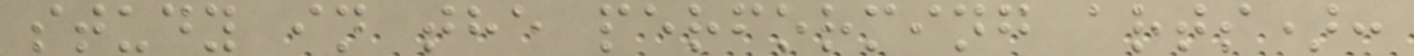study in the performing arts):
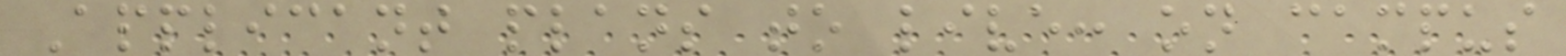Applicant plans to live: on campus
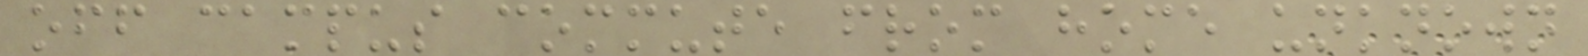off campus commute from home unknown
